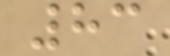83
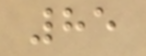85
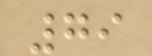79
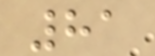81
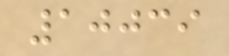10039
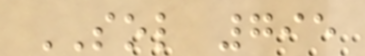SOL 795
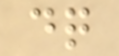dq
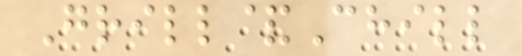Grill&Chill
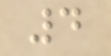4
